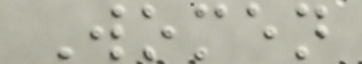Women
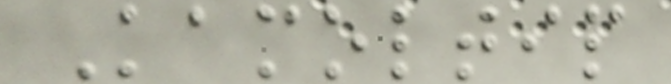Kamoltip
